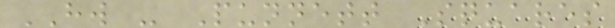HW - Punnett Squares
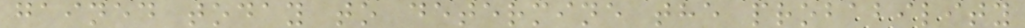gained today to determine the probability
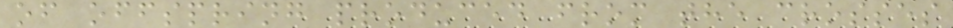of offspring produced from the crosses
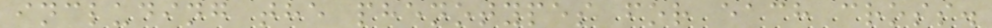including the phenotypes for each cross.
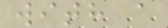with a
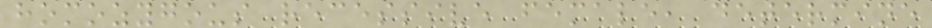homozygous recessive female, determine
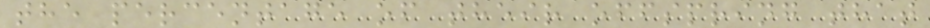the percentage of their offspring that
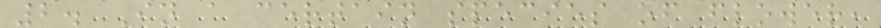2. In a certain species of flower,
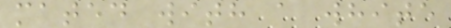mated with a white
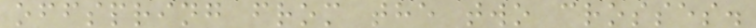offspring from the two crosses.
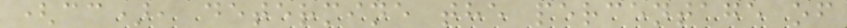(cc), determine the percentage of
